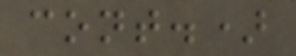cont.)
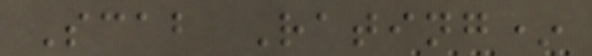Scab Rating*
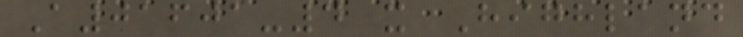A01601-4 x Highland
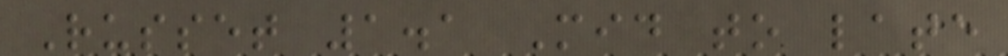Russet 1.1 Mid to late
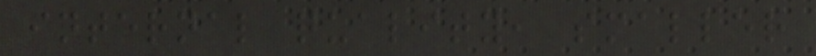internal quality, smaller
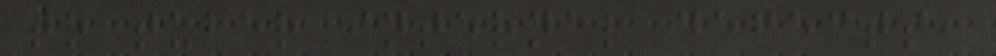to tuber internal defects,
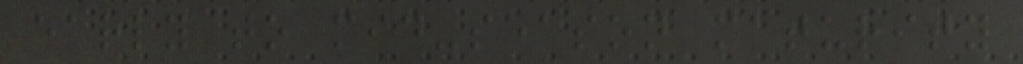early to mid-season maturity
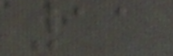11
